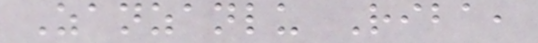Zanzanlu Riba,
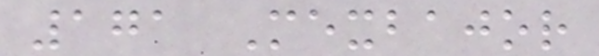171 Mexbajor
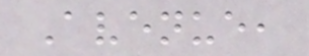Avenue,
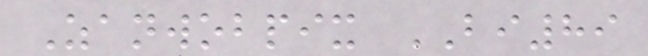Zanwobpix BI89
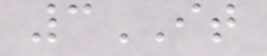3IT
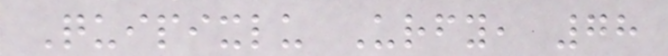Quipixlu Urfy, 78
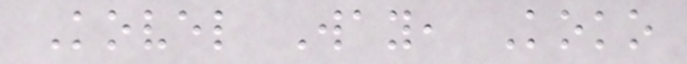Kovel Way, Koko
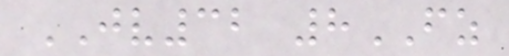JV32 8FZ
